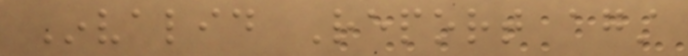Invalid Report against
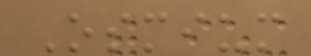Osmium
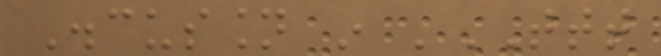Discussion in 'TTT
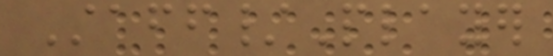Staff/Player
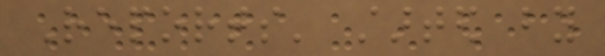Reports' started by
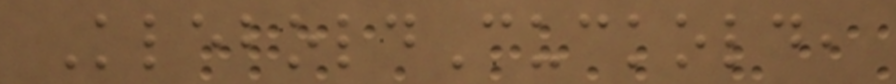KleboldCuckold,
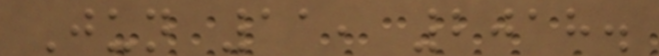Jun 11, 2018.
